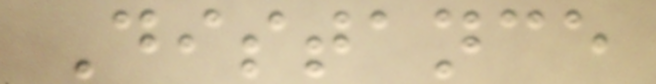Distance
